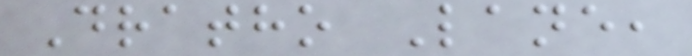Dratho Lane,
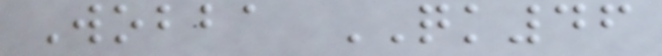Wobba QK46
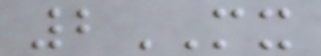2MX
